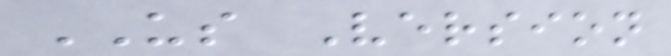US Version
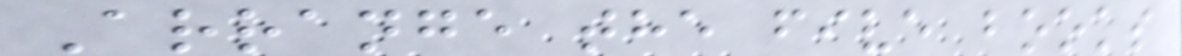Arrange the five books
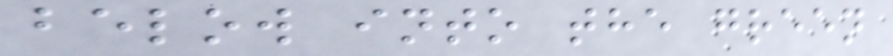below into the green
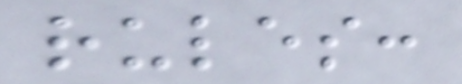rules:
